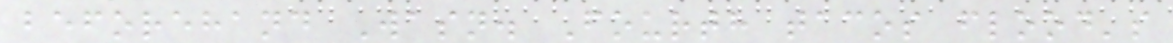beforehand Wasn. Fourth tacos flood's
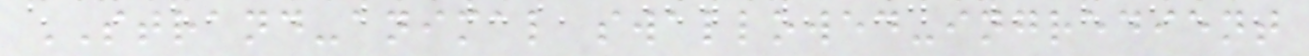STRAND-animal swallowed-ingredient
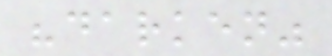"darken"
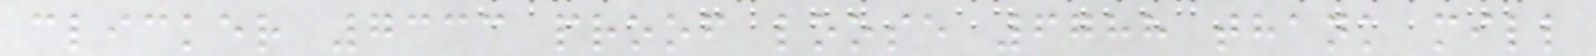clicker 7333 proof loose 6788 thank mill
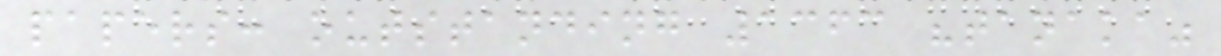papers: outstanding 1363 "tanaka"
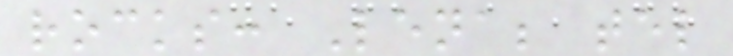rocks: Lena; tel
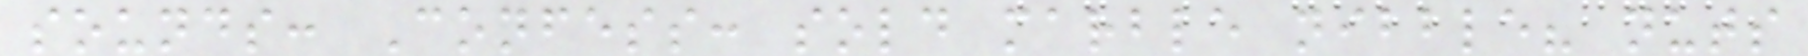sounds: Confess: sold marble nibble? nuts
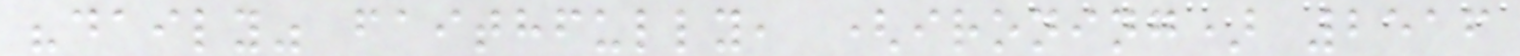"daily" faithfully, (ironing) 2516
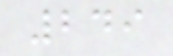249
